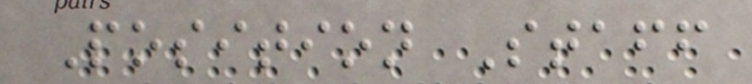Position Staff
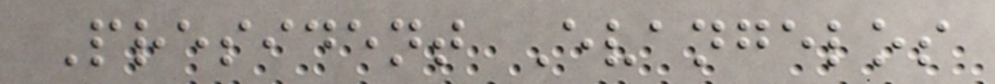President Evangelos
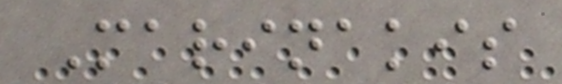Marinakis
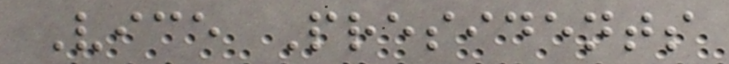Vice Presidents
